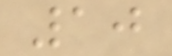10
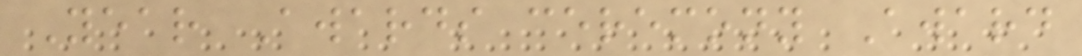Year Awards ceremony Award
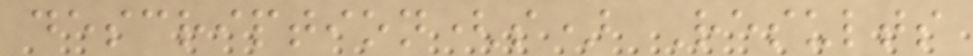description(s) Results
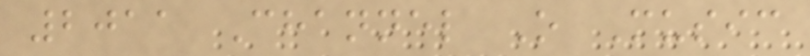2011 Channel O Music
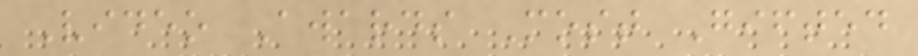Video Awards Most Gifted
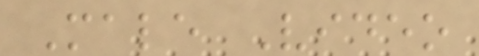Male Video
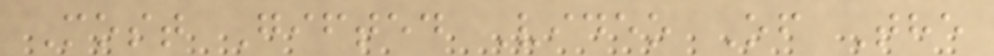Most Gifted Video Of The
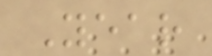Year
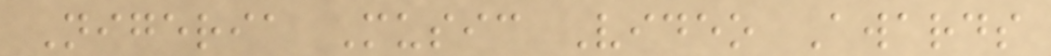Nigeria Music Video Awards
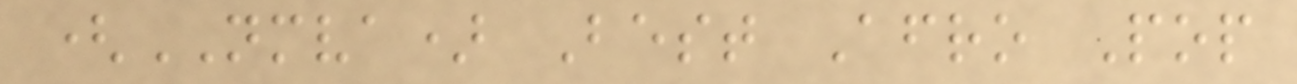(NMVA) Best Afro Pop
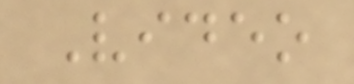Video
